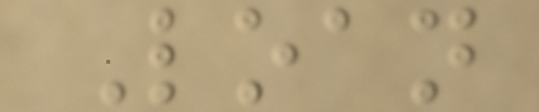Loan
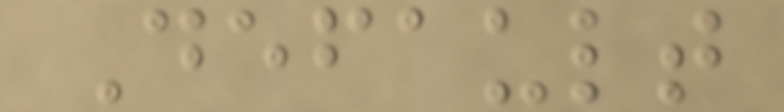Default
